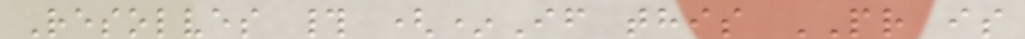Resolves # (*If this PR is
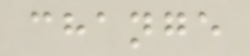change
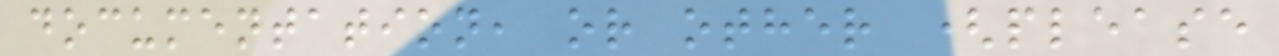documentation, or other (please
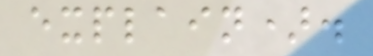explain).
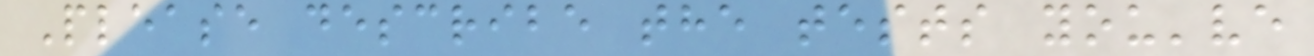Please describe the tests you've
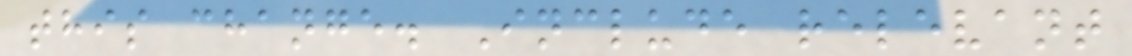this change. Include relevant
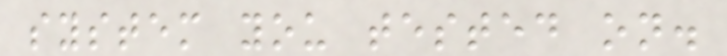system you tested on.
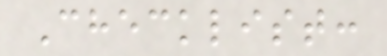Checklist:
